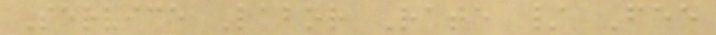Service Labor Rate / Fee
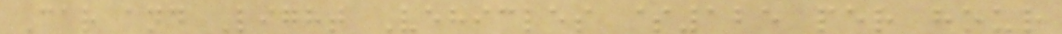Car and Light Vehicles $125 per hour
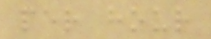per hour
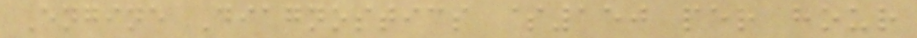Engine Diagnostics $150 per hour
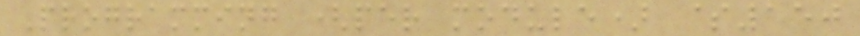Programming (per module) $150
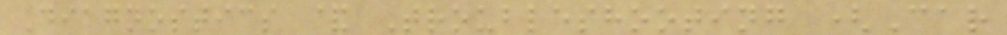Diagnostics & Troubleshooting (Car
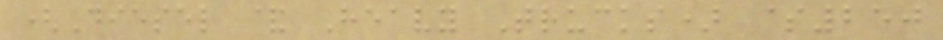(Diesel & Heavy Trucks) $250
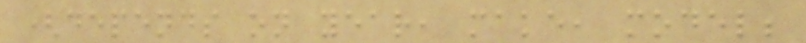(depends on year, make, model;
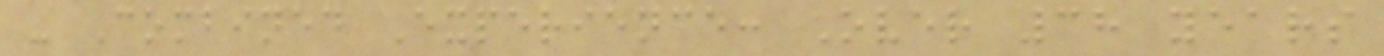- Combined Experience: Over 38 years
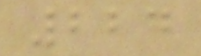224
